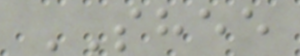SHEE
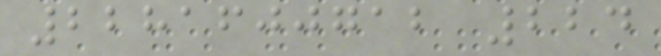2281600712 224
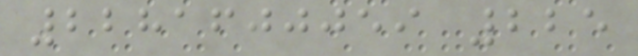2281600059 225
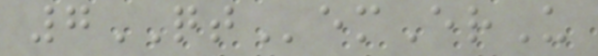7QTemErU
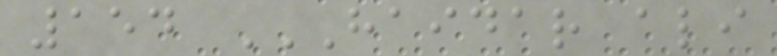154 HAIDAR ALI
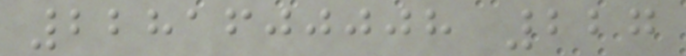2281600008 227
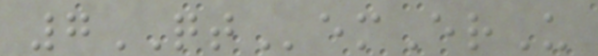7QTemErU
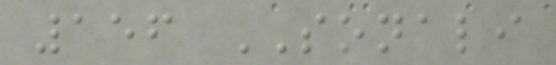156 SONALI
